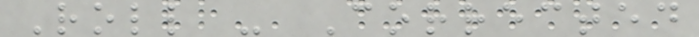Roll - Corrected
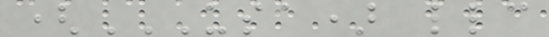(USA) LLC
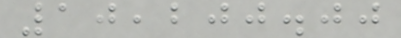10,200.00
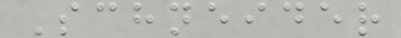Schneider
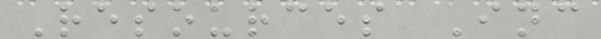Resources Inc
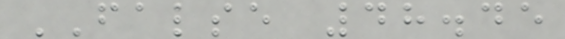FALSE 48.45
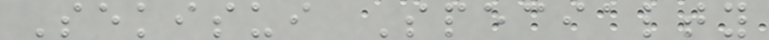Sekisui Specialty
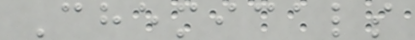Chemicals
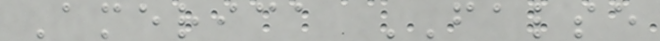America FALSE
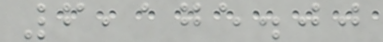6,175.00
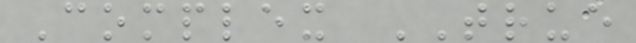Complex TRUE
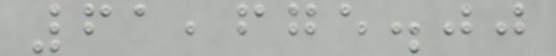61,675.00
